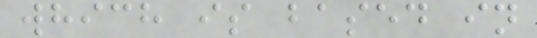which is based in
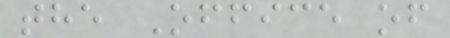the Office of
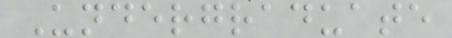Undergraduate
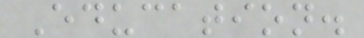Education.
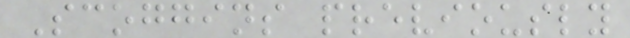Scoggins previously
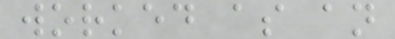worked as an
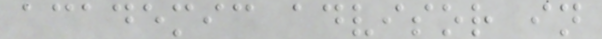academic advisor in
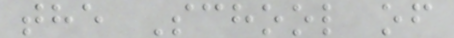the School of
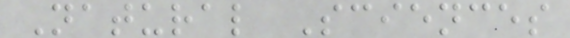Natural Sciences
